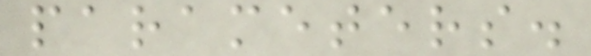parameters.
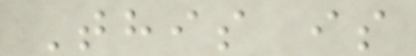This is
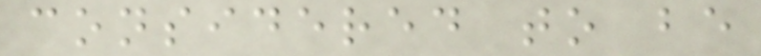considered to be
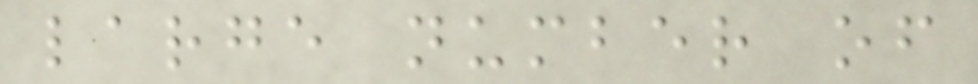large number of
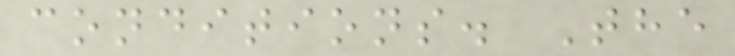conditions. The
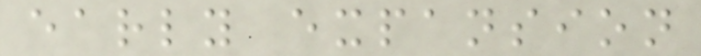early expansion
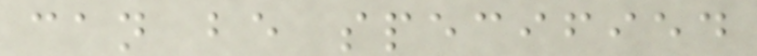can be specified
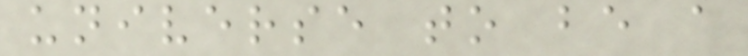universe to be a
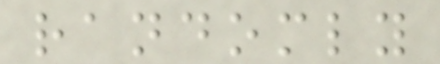randomly
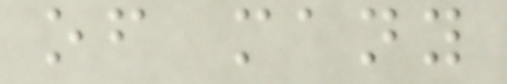of many
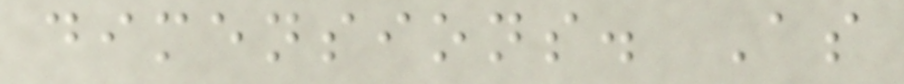dimensions. As
